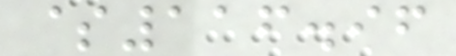$116.96
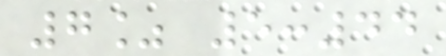7% 5:44
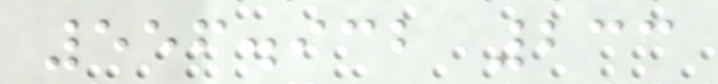556.932 233
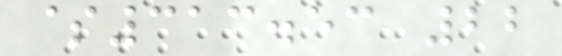$313.53 22
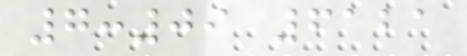7:09 6121
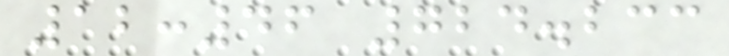12:46 724.233
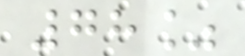78%
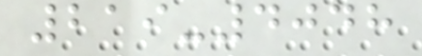219-4048
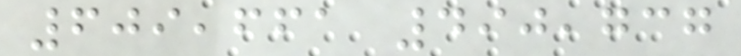609,661 490,737
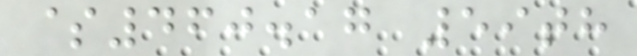$460.17 59th
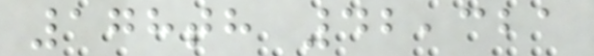178th 42,321
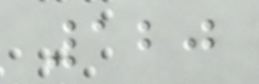120
